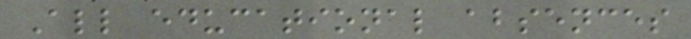All educational absences
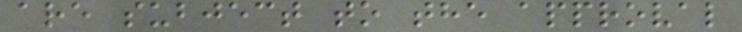are subject to the approval
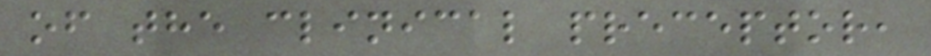of the clinical preceptor,
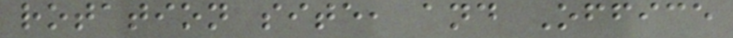rotation site, and Office
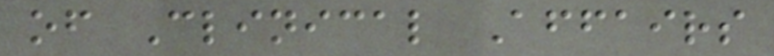of Clinical Affairs
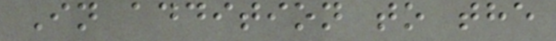In addition to the
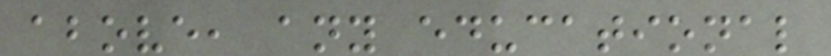above, any educational
